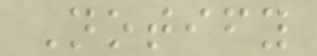Notify
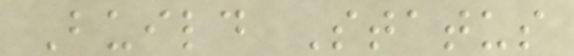Build Status
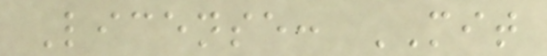License: MIT
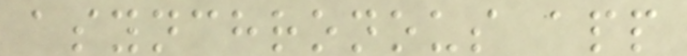asynchronous app
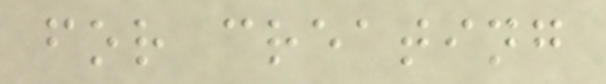for creating
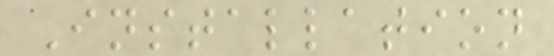Installation
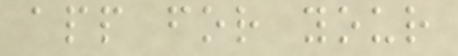app for your
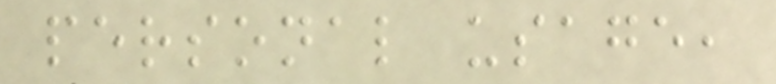personal usage,
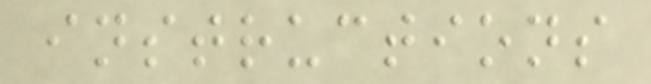instructions
